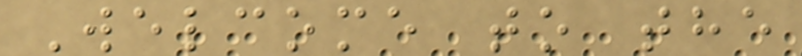Welcome to the
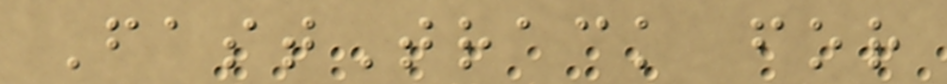FastTrack for
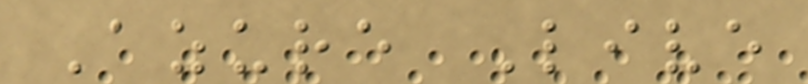Azure Live
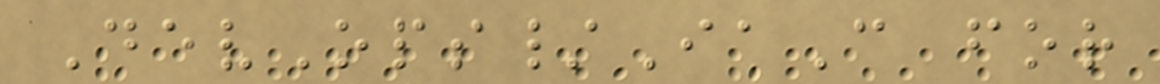DevOps/IaC for
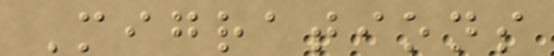Migrations
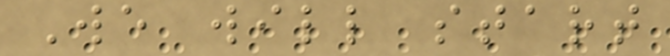We will start
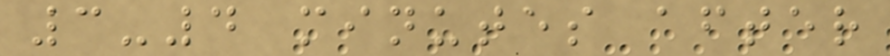3-4 minutes after
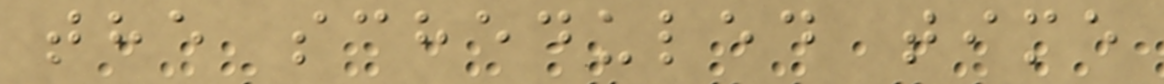the scheduled time
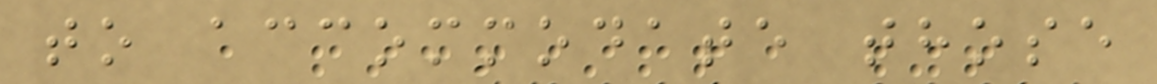to accommodate those
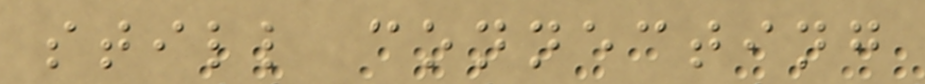still connecting
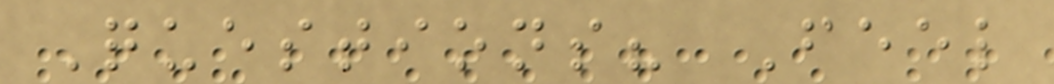Questions? Feel
